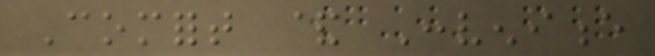Comfort & Convenience
